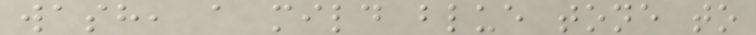wash, a mild blue tone to
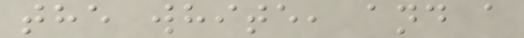the white, and a
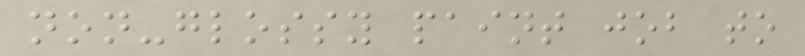non-glossy paint job to
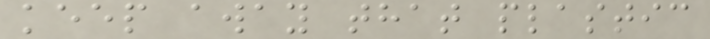keep away that plastic
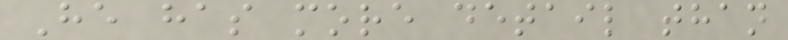He has more detail than
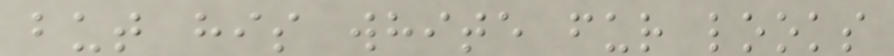but his white fur looks
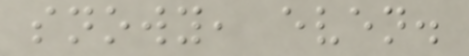snowy, even.
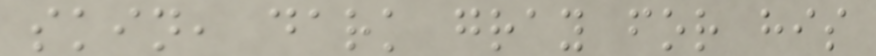skin, dark gray for his
